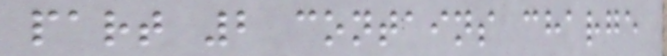part 2 contains charge
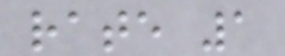rate 1
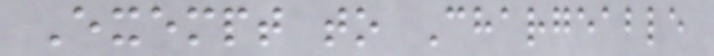Exempt to Chargeable
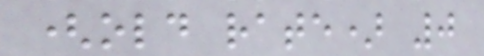(old rate) 0
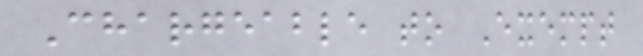Chargeable to Exempt
